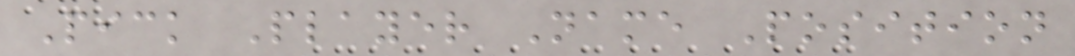Pick Player Name Position
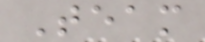Team
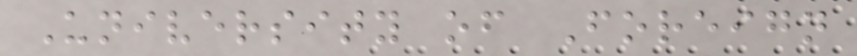University of Foreign
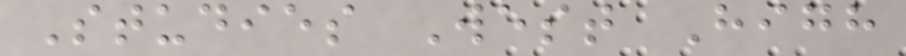Studies West High
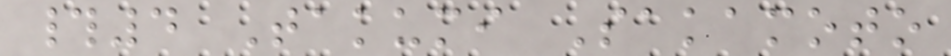#4 Takumi Sakamoto
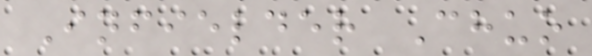Infielder Chuo
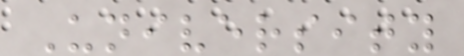University
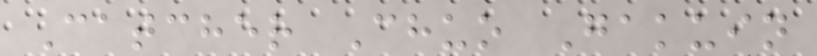Catcher Chuo Gakuin
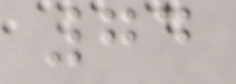74
